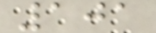101
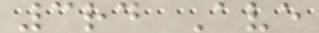3rd Ave
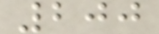200
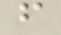f
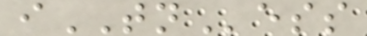iTNess
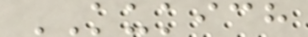KUKICH
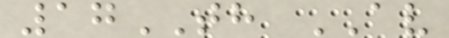17TH AV
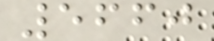5660
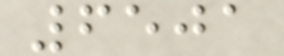6501
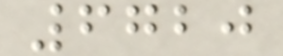6720
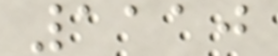1110
